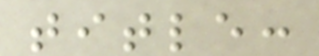title:
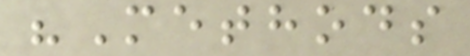"Methods
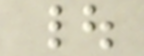|
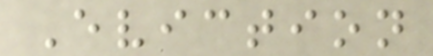Eviction
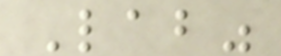Lab"
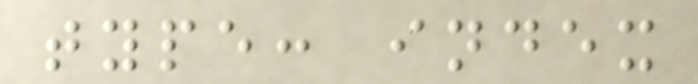type: index
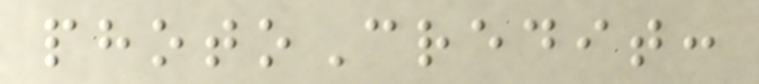photoCredit:
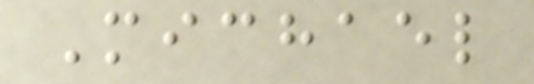Michael
